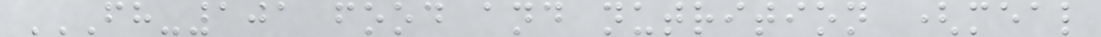FH-101 FOOD AND NUTRITION (MEAL
